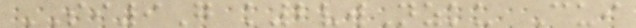SI9G k2vwNzku Cui
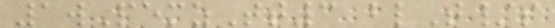1wPemzTt3 blT/s
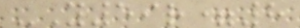-Y59r=8
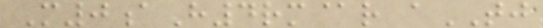M0aH4rm@r aTJ
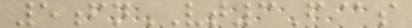5fnVT3F@s
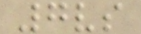7vs
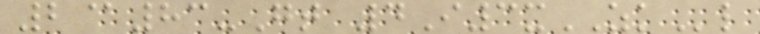2@83-Gt 4I3xZKl
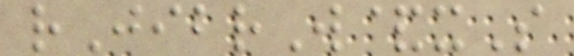rJibrW&xS
